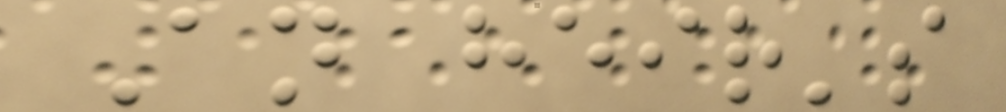An heir's
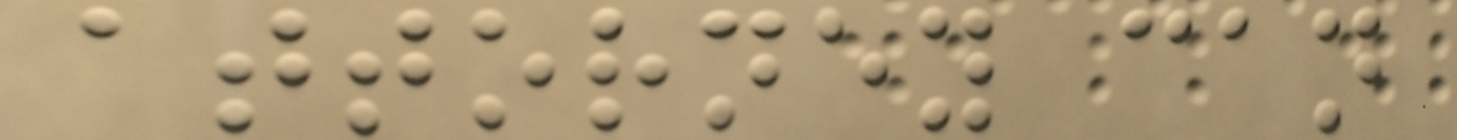attorney can
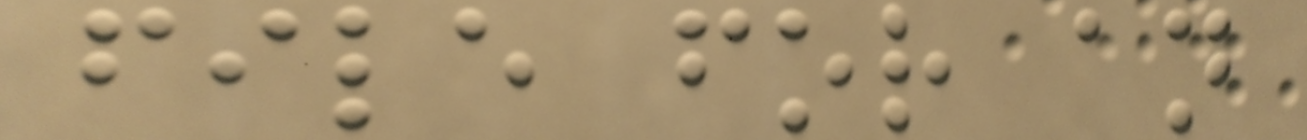file for an
